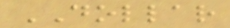DOLLAR
